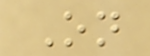On
